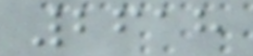2618
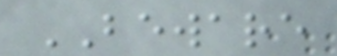BEWARE
